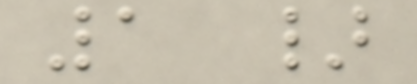1 }
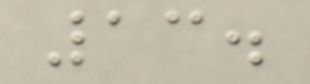13.
